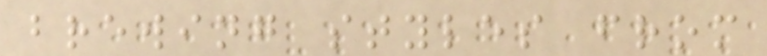brewing styles from
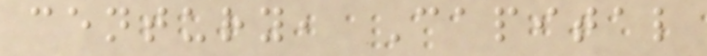century, Capital
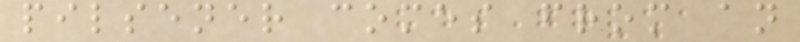pilsener comes from an
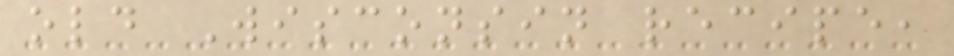old Wisconsin recipe,
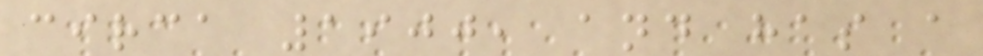circa 1900, and has a
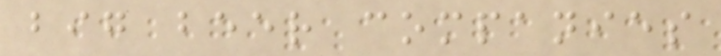big beer companies
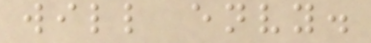will envy.
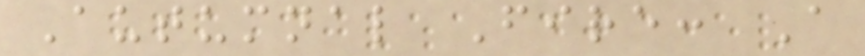Autumnal Fire: A
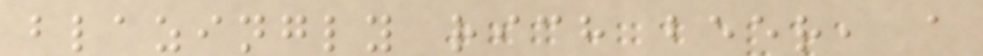blazingly rich beer, a
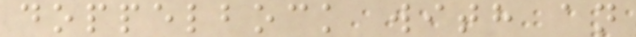doppelbock with an
